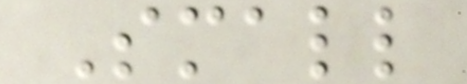Small
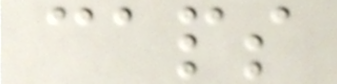caps
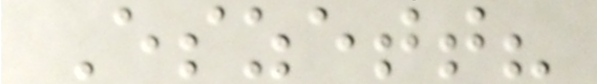Eszett?
